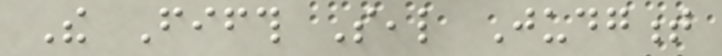The Fifth Seal Judgment
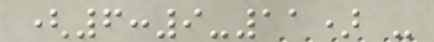(6:9-11) -
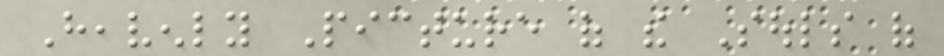Heavenly Picture of the Souls of
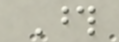Those
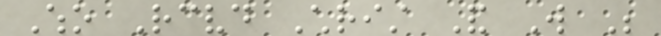Who Received Christ And Will Be
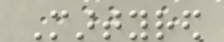Martyred
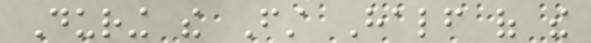During the First Half of the
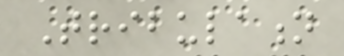Tribulation
